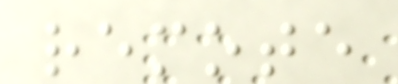remote
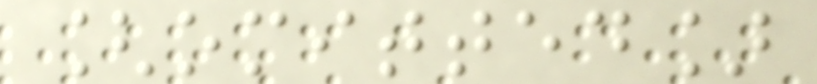[omitted]
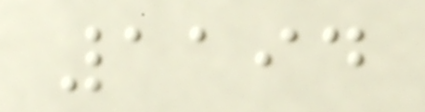1194
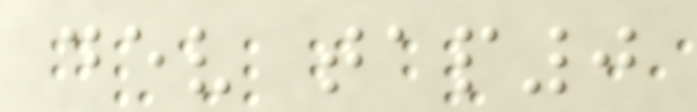dev tap0
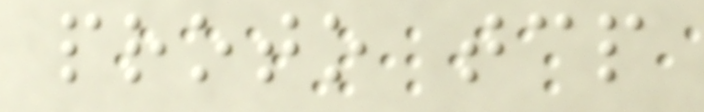proto tcp
